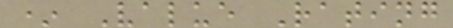* Value Rating
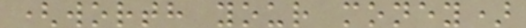(worth your money)
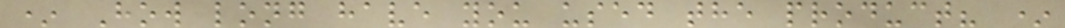* How long have you used the product? *
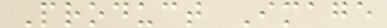Product Image
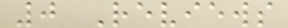0 Reviews
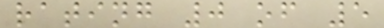rating 0 of 5
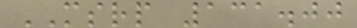MSRP 131.00
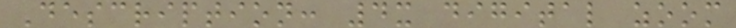Description: 4x digital zoom
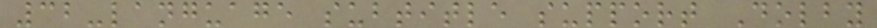32-language subtitle support Dolby
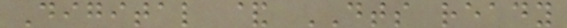Digital & DTS ready
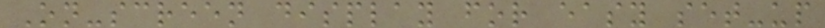On-screen display for easy set-up
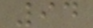94
